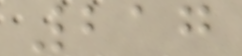217
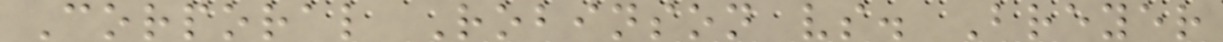Corporal Robinson vs. Breyer
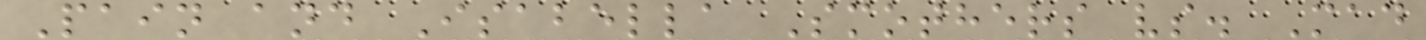Pain and Isabella Smothers vs. Mad
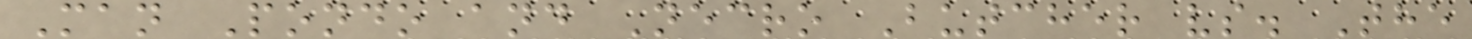Man Pondo and Necro Butcher vs. The
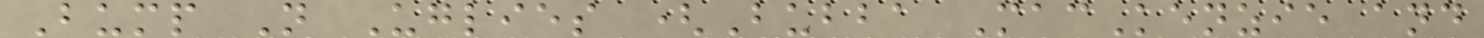Bump N Uglies (Bubba MacKenzie and
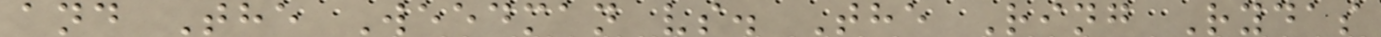and The Weedman vs. The Ring Rydas
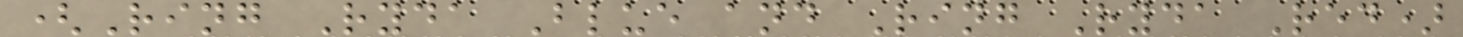(Ring Ryda Blue and Ring Ryda Red)
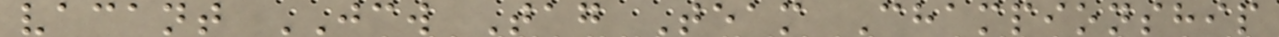vacant JCW Tag Team Championship
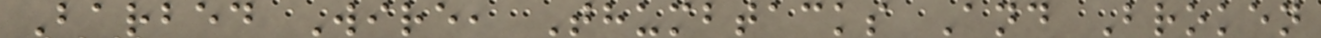Barbed Wire, Thumbtacks And Broken
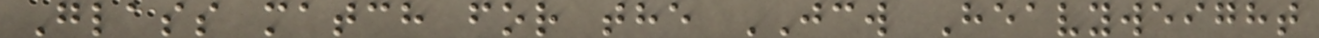Glass match for the JCW Heavyweight
